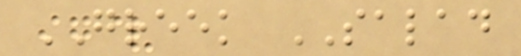GREEK SALAD
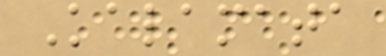Kalamata
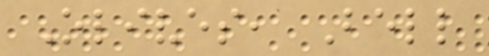Olives, Bell
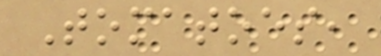Tomatoes,
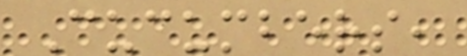Cucumbers,
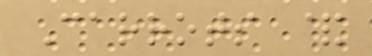Carrots &
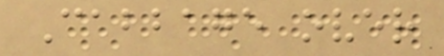Cabbage over
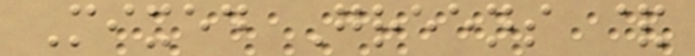Mixed Greens &
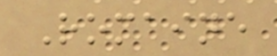Romaine
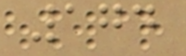174
